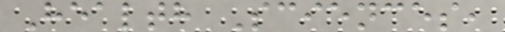Health Sciences,
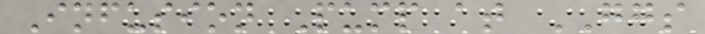Infusion Pump at GGS
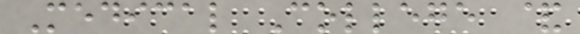Medical College &
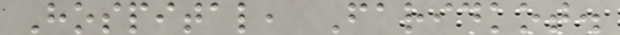Hospital, Faridkot.
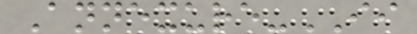Annexure-II
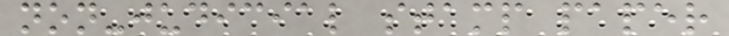non-judicial stamp paper
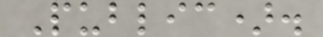Public).
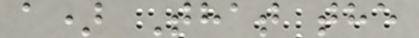a) That the
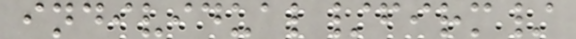individual/firm/
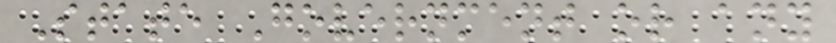State Government or any
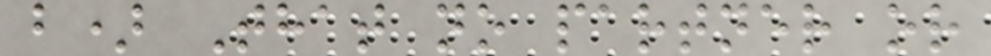b) That no partner or
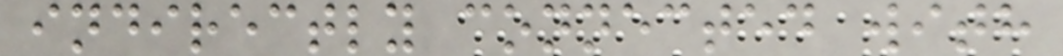indirectly connected with
